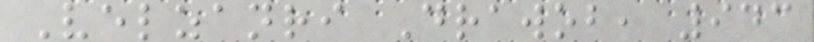Velzanri Drawob, 943
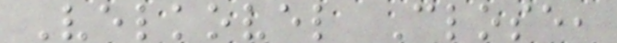Velkovel Close,
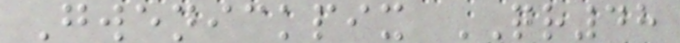Gwenickpix QR48
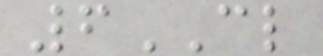6CL
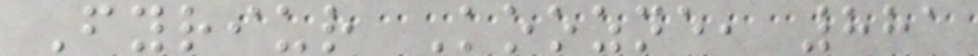Fyriur Koozne, 881
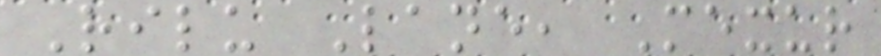Rilu Lane, Mexur
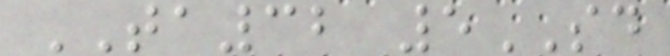TA32 5SD
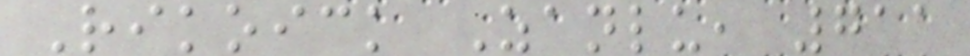Rikoick Zanlu, 711
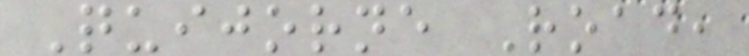Quijorne Road,
